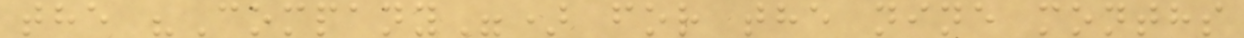the "Company") for the nine months
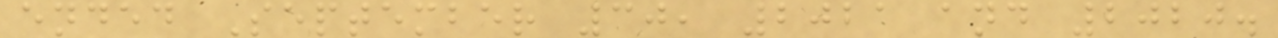ended September 30, 2021 and 2020.
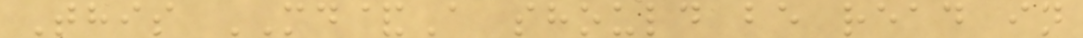This MD&A should be read in
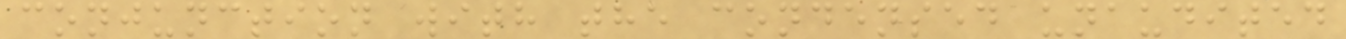conjunction with the condensed unaudited
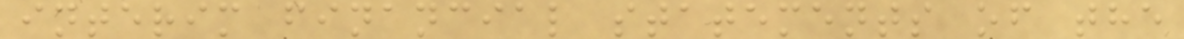interim financial statements of the
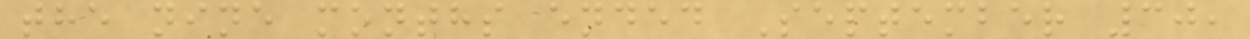the nine months ended September 30,
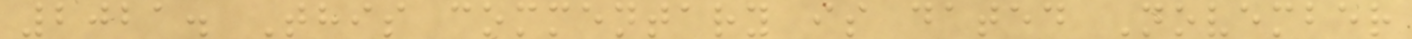2021. This commentary is dated November
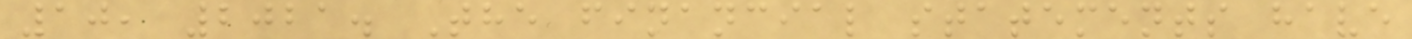10, 2021. The financial statements have
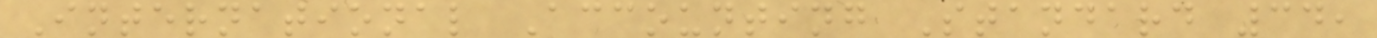International Accounting Standard 34,
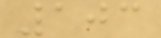103
